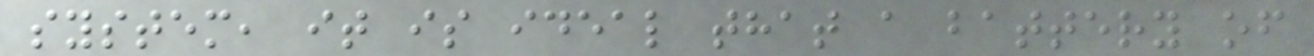system, it is ideal that a battery of
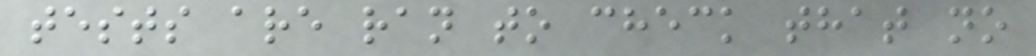tests are ran to check that no
